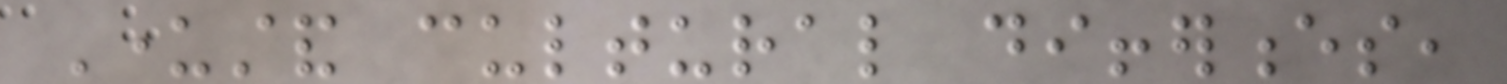Understand cultural differences,
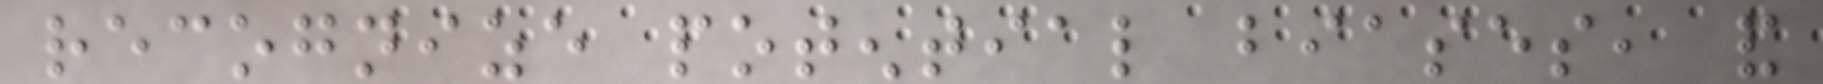recognize potential biases, and
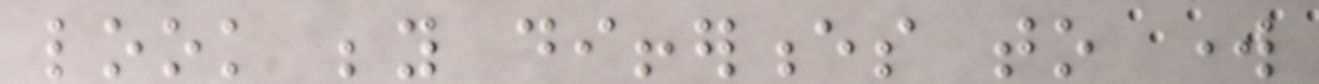look beyond differences to work
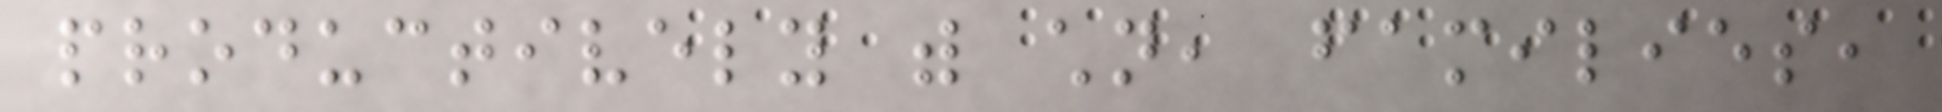productively with children, families,
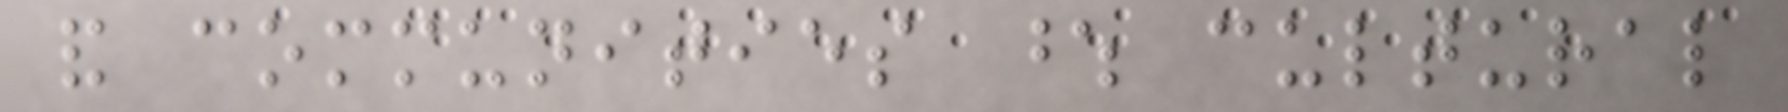and communities whose cultural
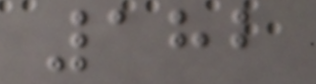182
